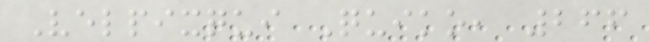Velpixqui Quiko, 266
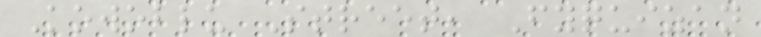Kowoblu Street, Fyquizan
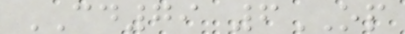CD79 6OP
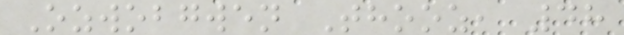Ozwobgwen Thooz, 48
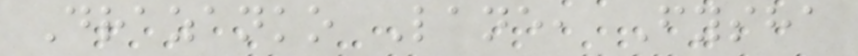Drazanko Lane, Fysha
